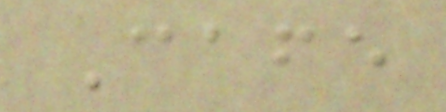Cafe
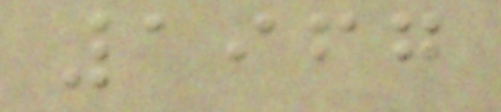1967
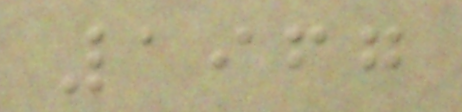1967
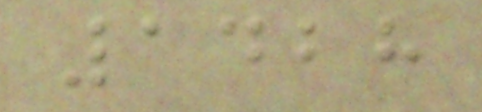1428
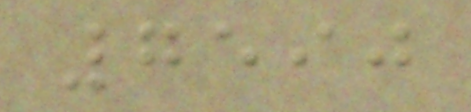7590
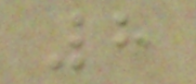8
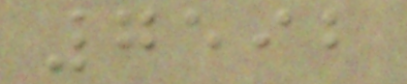7592
